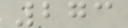273
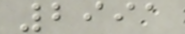2991
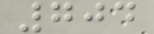704
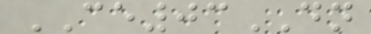CE03DN
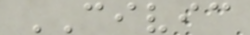CIVIC
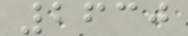2630
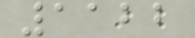1122
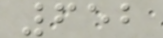652
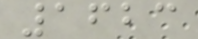1623
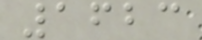1623
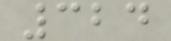324
